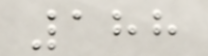188
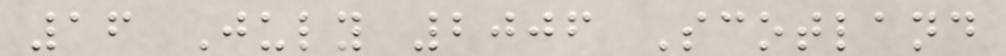16 July 2006 Scotland
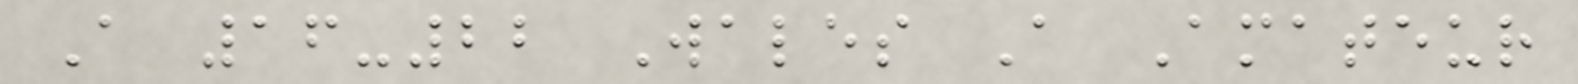A 16-22 Wales A Amateur
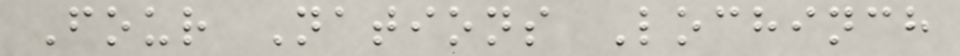Four Nations Lochinch
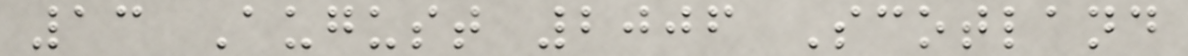13 August 2006 Scotland
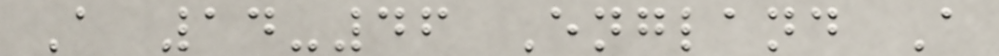A 14-46 England A
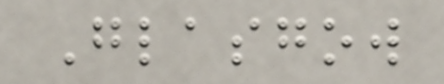Glasgow
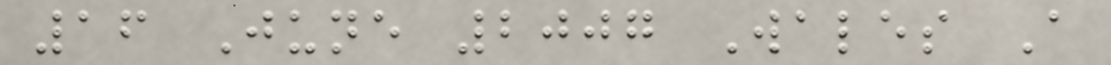16 June 2007 Wales A
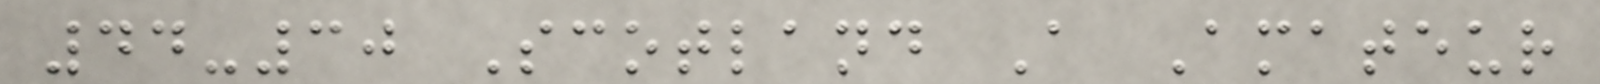44-30 Scotland A Amateur
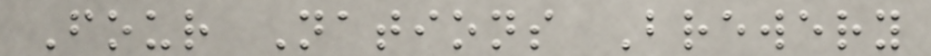Four Nations Brewery
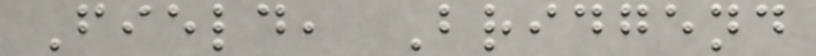Field, Bridgend
